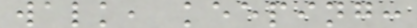walk, keeping:
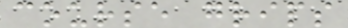course grips
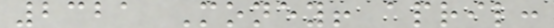2321 Money! april:
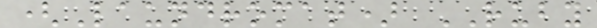(Laundromat) RUBY
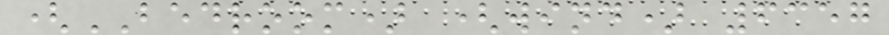(BEDROOM) (wind) 6357
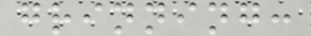grinning:
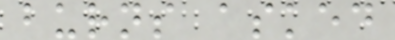burns asked
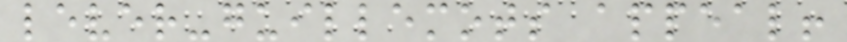lever-guillemots appeal!
